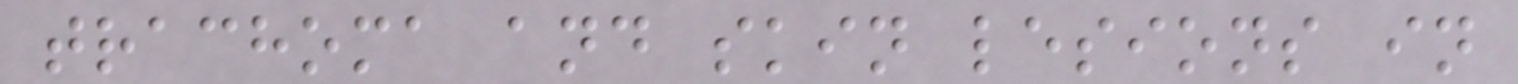trachoma and skin lesions in
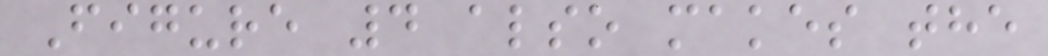Figure 4 also makes the
